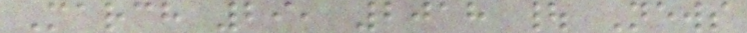March 29, 2018 | News
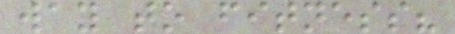way to fitness?
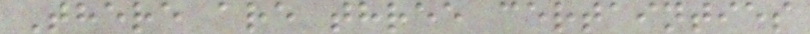There are three certainties
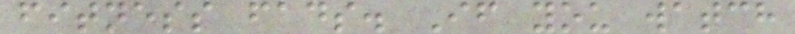fitness fads. If you watch
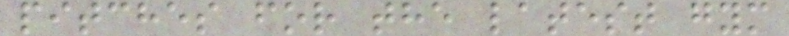pitches for the latest gym
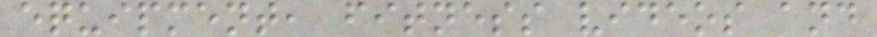equipment, fitness videos and
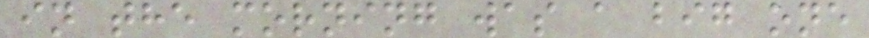in the morning was a big one
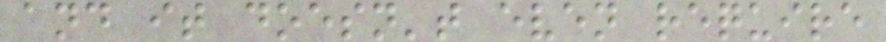and it doesn't even require
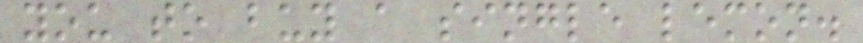you to buy a single lemon.
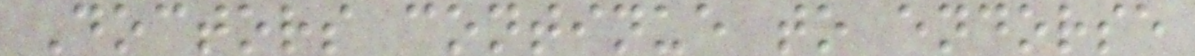Doctors continue to endorse
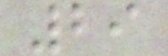29
